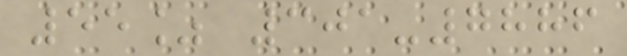55% 301-7886
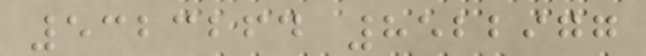5323264 8522977
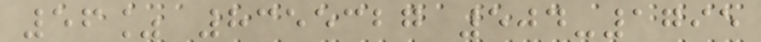56% 8355327 504-1795
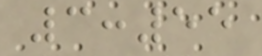3:55
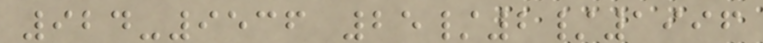924-9536 25/2/1996
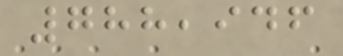788,946
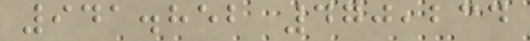941.852 470,234
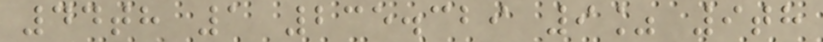44th 1 235.329 9% 9th
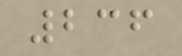236
